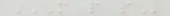M P S
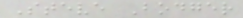Steve Bodger
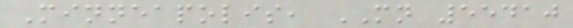Minneapolis, MN 55410
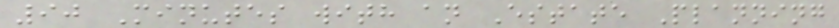90 Minutes with an Estate Planning
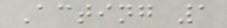Acting 1
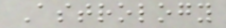Astrology
